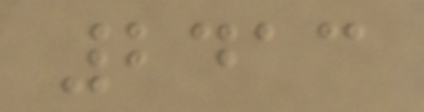2413
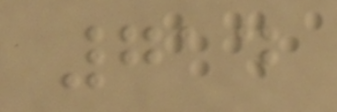714
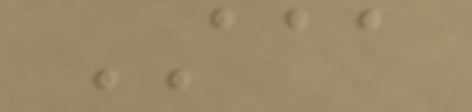AAA
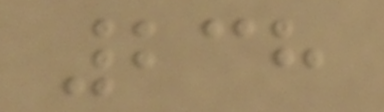238
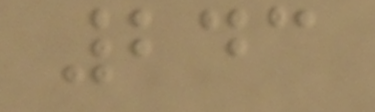243
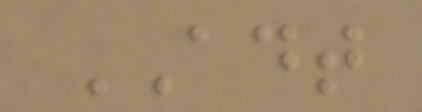ADT
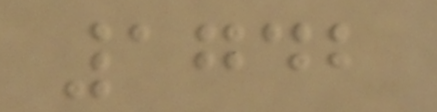1742
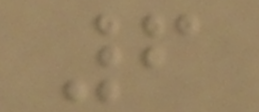6
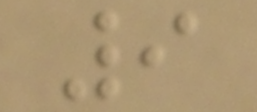9
